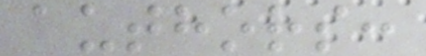authors:
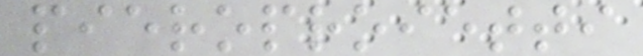pieroproietti
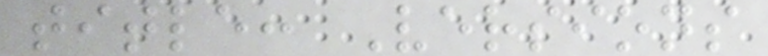title: Versions
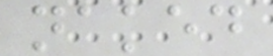naked
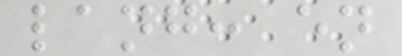lang: en
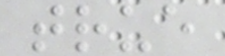true
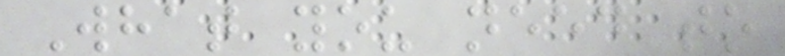What you need to
